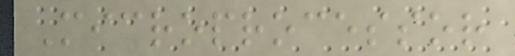Microprocessor
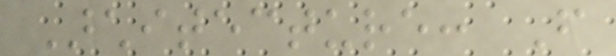Architecture: From
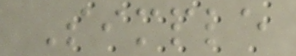Simple
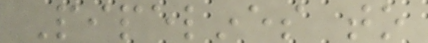Pipelines to
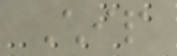Chip
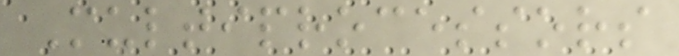Multiprocessors
